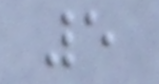5
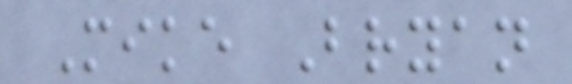Mike Bryan
